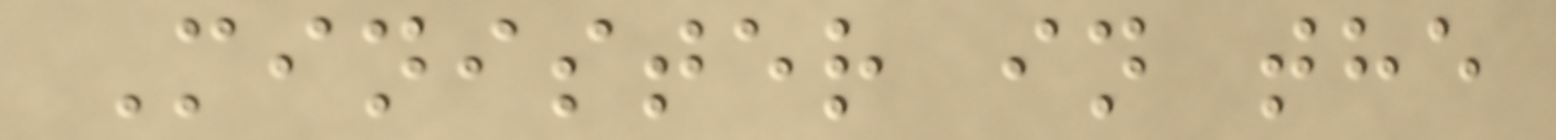Minister in the
